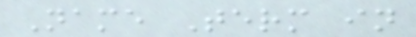Name Term in
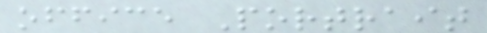office Portrait
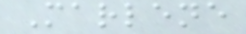Marlene
